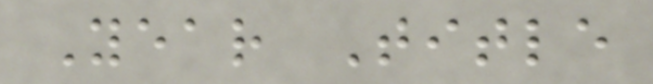Year Title
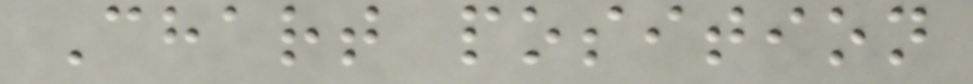Chart position
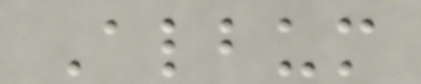Album
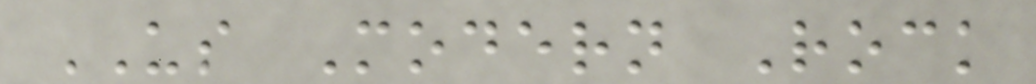US Modern Rock
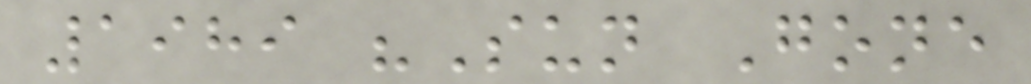1989 "Sun Gone
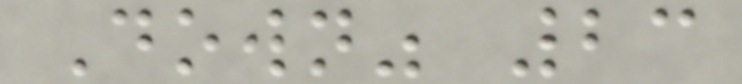Down" 23
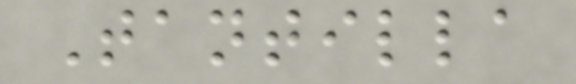Tantilla
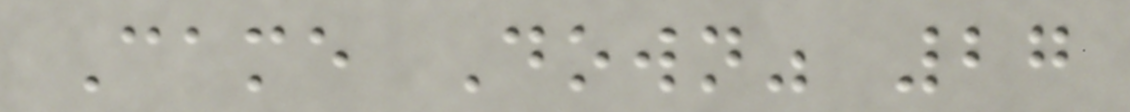Came Down" 27
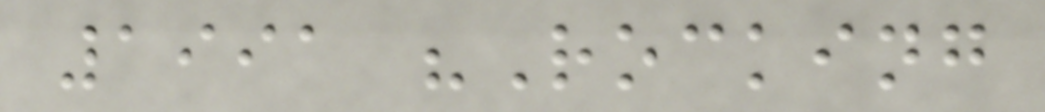1991 "Rocking
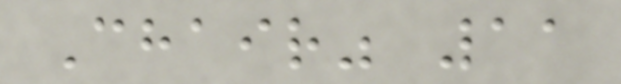Chair" 11
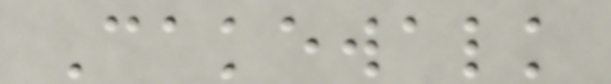Cakewalk
